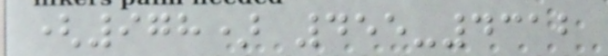(978) 455-4312
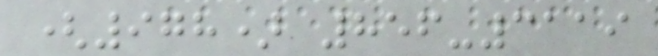(978) 856-3119
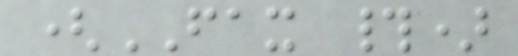(FAX #)
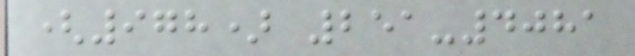(978) 251-4081
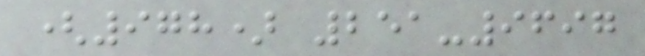(978) 251-9697
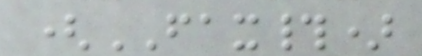(FAX#)
